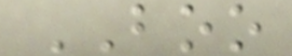BOO
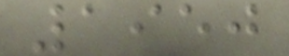1950
